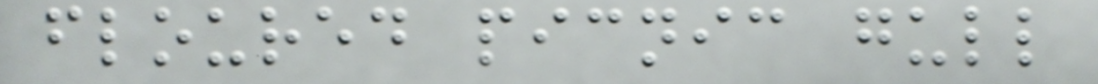floured picnic gull
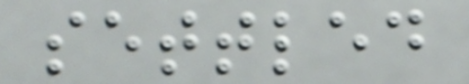settled
